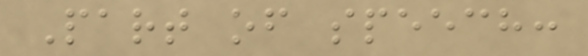Part of speech:
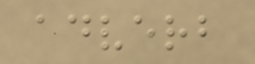adverb
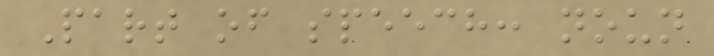Part of speech: noun
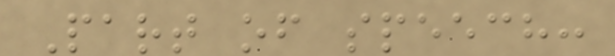Part of speech:
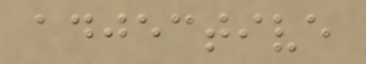adjective
